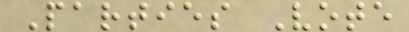Parties Vote
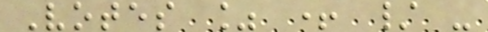Votes % + / -
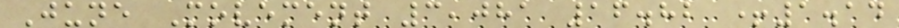June Movement 3,081 16.82 +1.14
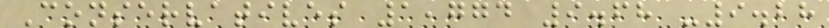Conservatives 1,774 9.68 -9.28
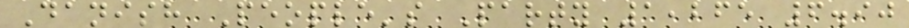Danish People's Party 1,265 6.90
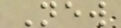New
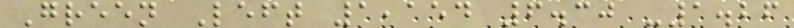Green Left 1,154 6.30 -1.26
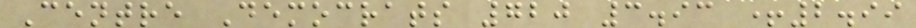Centre Democrats 720 3.93 +2.99
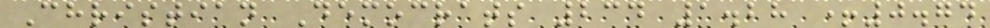Christian Democrats 234 1.28 +0.74
